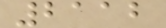2112
